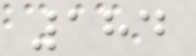184
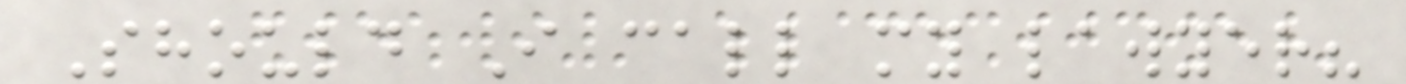Should I call my lawyer?
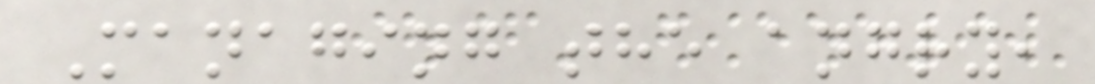Managing the angry,
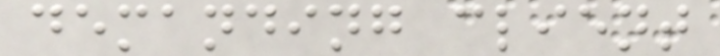demanding client
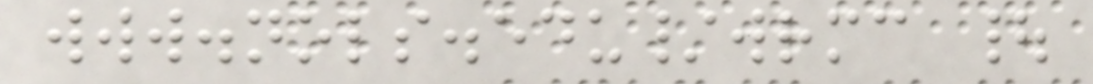www.nols.edu/wrmc |
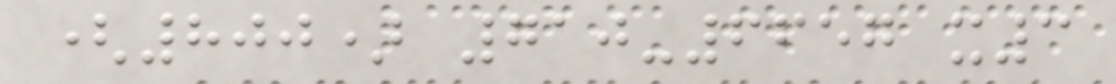(800) 710-6657 x3
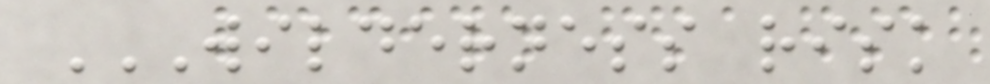WILDERNESS RISK
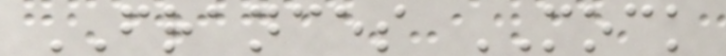FRANCES MOCK
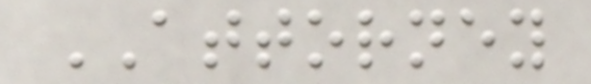ATTORNEY
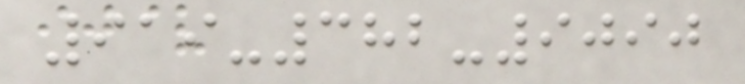919-382-9090
